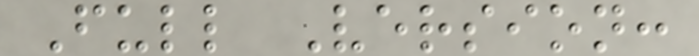Full Version:
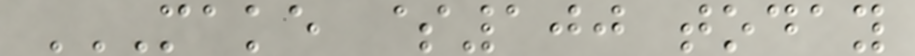MAKE $100 TODAY
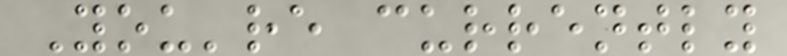You're currently
